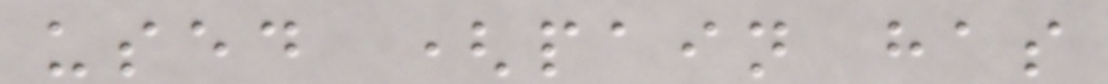used (pain has
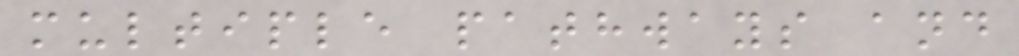multiple pathways and
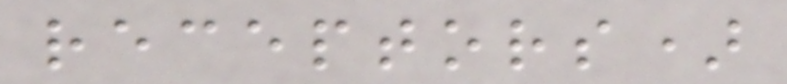receptors)
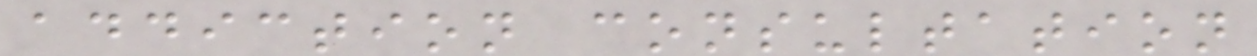addiction consultation
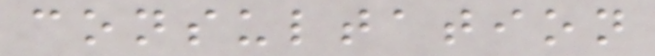consultation
